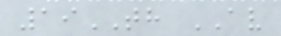19TH AV
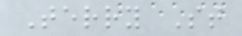Terry St
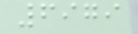6979
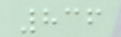836
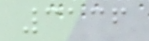3136
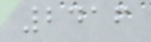2416
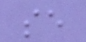se
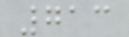713
